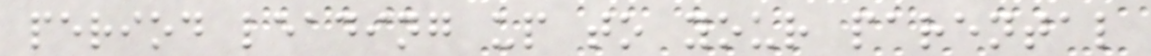period leading up to your parental
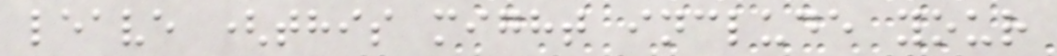leave (this might include your
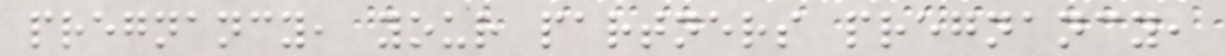pregnancy, your partners pregnancy,
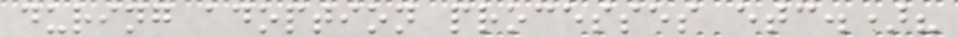during adoption processes etc.)?
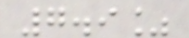7.9%
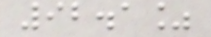92.1%
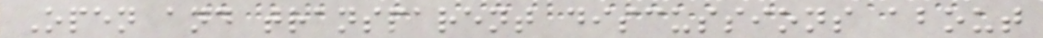Open and transparent discussions about
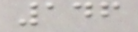146
